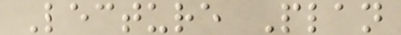Lecture Plan
